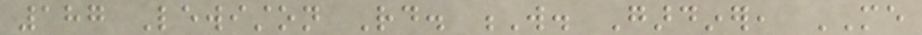187 Lewiston Rd. W. Gardiner, ME
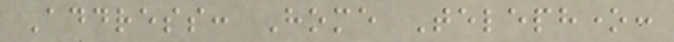Address: Home Telephone:
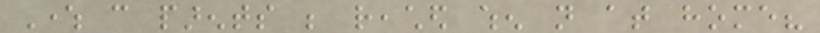Where can parents be reached when not at home?
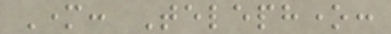Mother: Telephone:
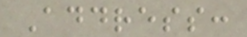Address:
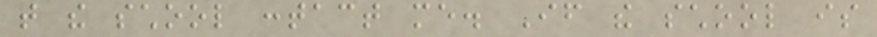that the school contact me. If the school is
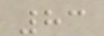83
